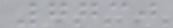7730
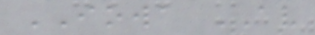IOWA AV
